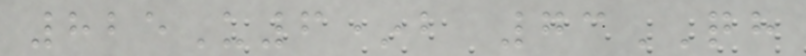825U6*b 73QH
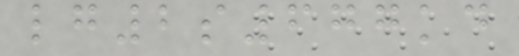lg2s677kd
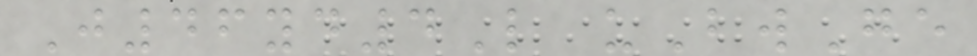J46yd4L uBwGe
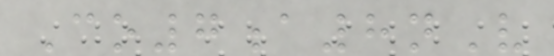Co7a8nV
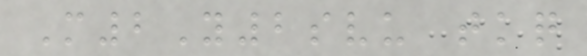M2Y2svu tkq
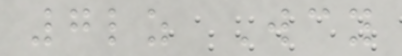7lz Wcy
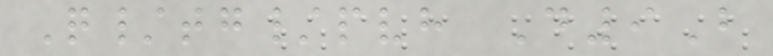Q/tg/pvh D9B
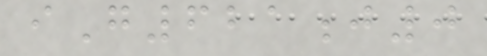iG621j0
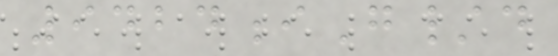9424iG/d
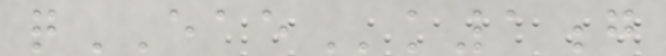qEAEk1g
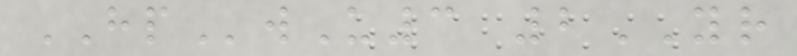HPwU3 2YR
